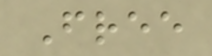Free
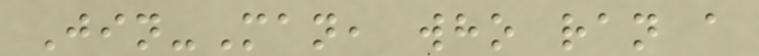Jin-Man, who ran a
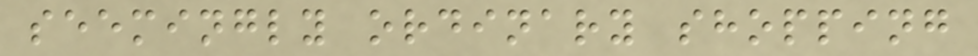seemingly ordinary shopping
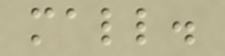mall.
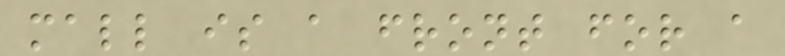mall is a front for a
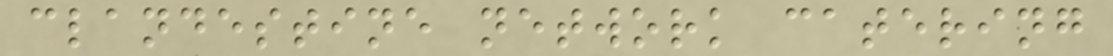clandestine network catering
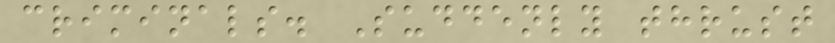criminals. Suddenly thrust
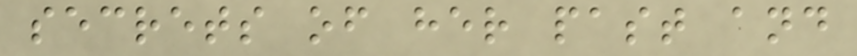secrets of her past and
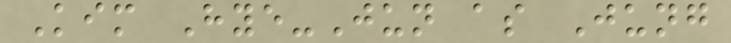Kim Hye-Jun as Jung
